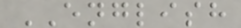ENGLISH
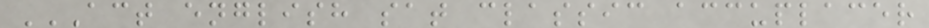ACT ENGLISH SAT CLASSIC ACCUPLACER
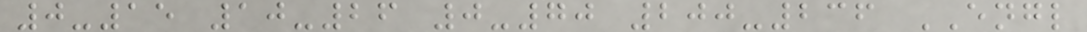0-15 10-26 0-70 200-236 ENGL
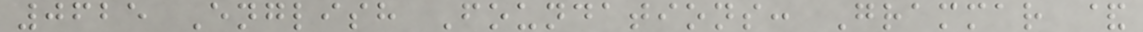0625 English Foundations: Grammar &
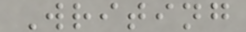Writing
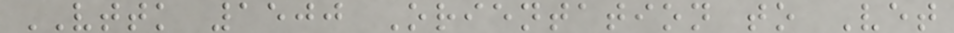VTTK 1500 Orientation to Vet
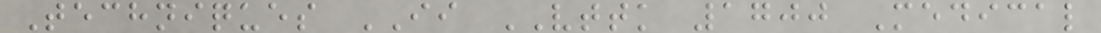Techniques II VTTK 1700 Medical
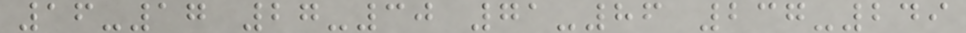16-17 27-30 71-86 237-249
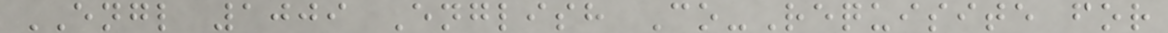ENGL 1009 English Co-Requisite for
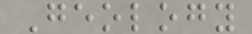Geology
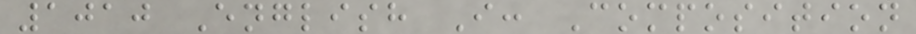1010 English I: Composition
